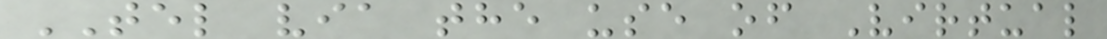TEL via the use of Virtual
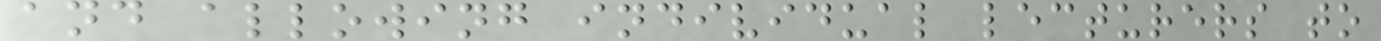and allowing individual lecturers to
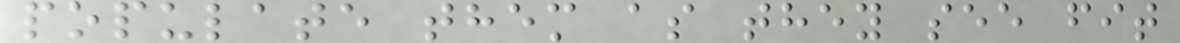populate them as they see fit
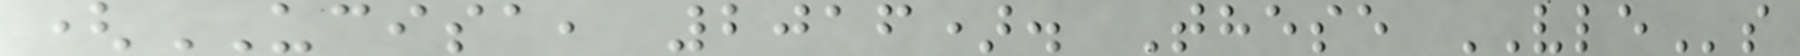(UCISA, 2016). These VLEs
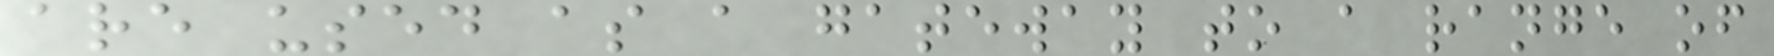are used as a gateway to a range of
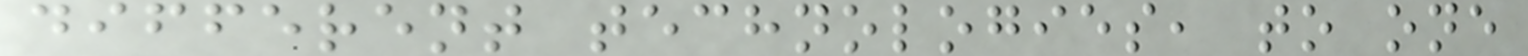different technologies, to one
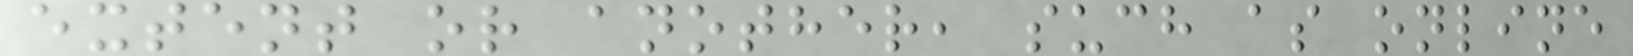extent or another, such as online
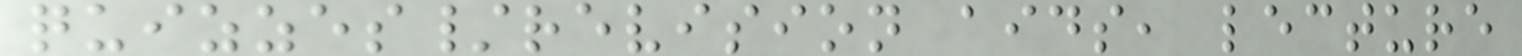quizzes/revision aids, lecture
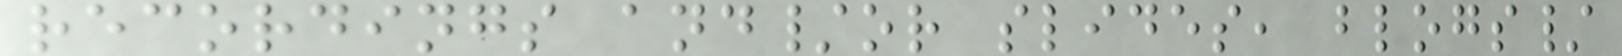recordings and/or slides, blogs/
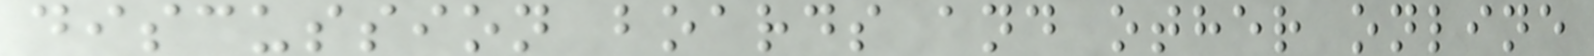discussion boards and other online
